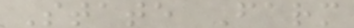State Farm
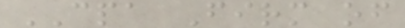CPA Firm of
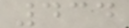434
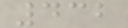432
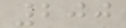200
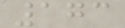173
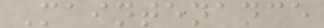Maintenance
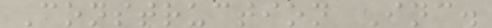Construction Inc.
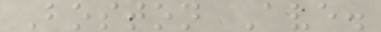Boston Ave.
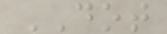DOT
